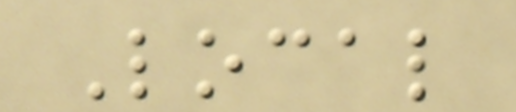Local
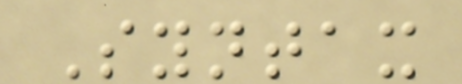Syntax
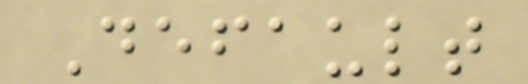Default
